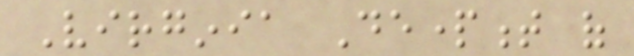Virginia Department of
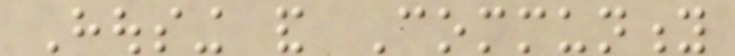Housing and Community
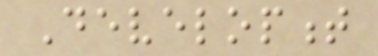Development
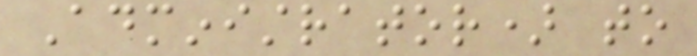Administrator) to
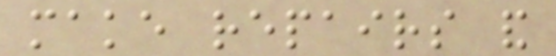make repairs and
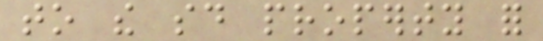to the said property for
